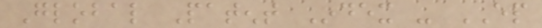Global Patent Index - EP
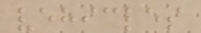vehicles
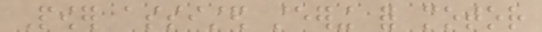Power assisted steering for motor
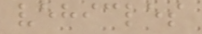vehicles
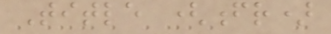Title (fr)
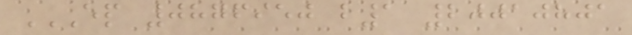EP 0876950 B1 20010801
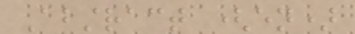Abstract (en)
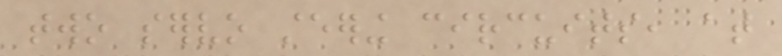two servo steering circuits, at
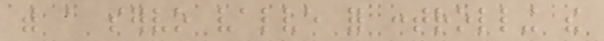with a servo valve for controlling the
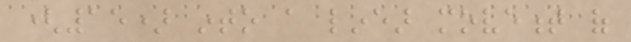(15) into a linear movement of
